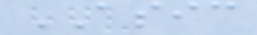ASIC
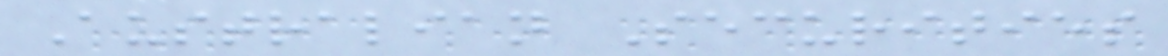Australian Securities
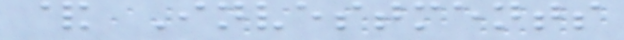& Investments
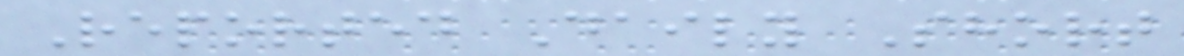Reported Daily Short
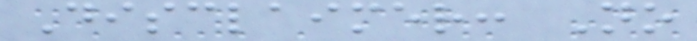Disclaimer: No
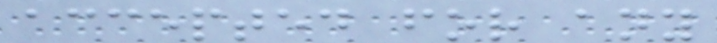accepted for any
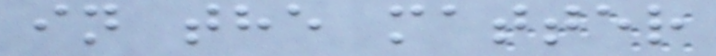in the matter
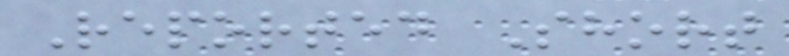Reported Short
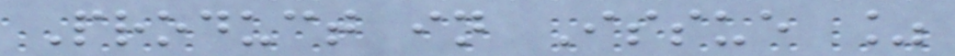Product in Issue %
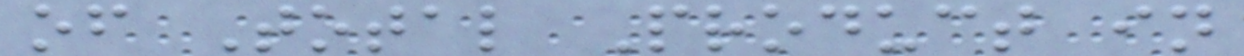of Total Product in
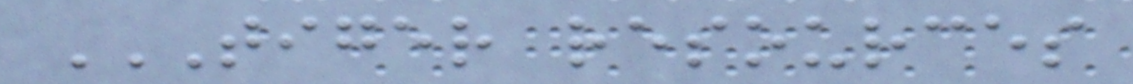TIGER RESOURCES
